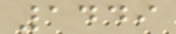1449
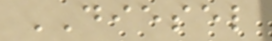DIESEL
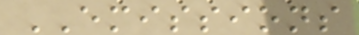EMISSIONS
